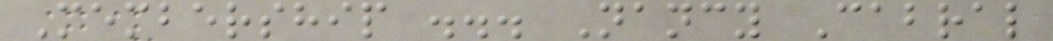Membership ... Nancy Cabral
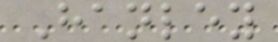Hanley
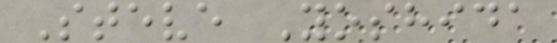Steve Yoshida
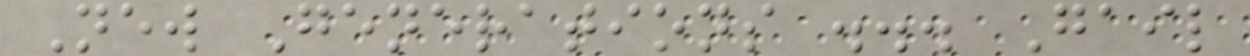New Generations ... Gail
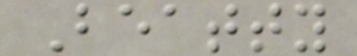Beatty
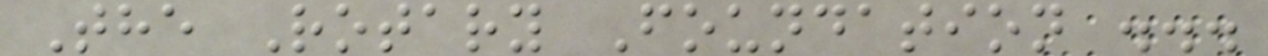The Rotary Foundation ...
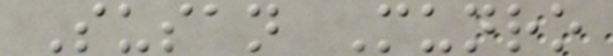Susan Munro
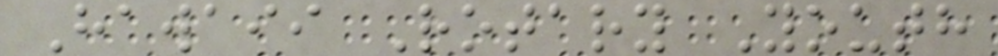Hawaii Rotary Youth
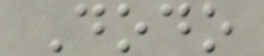Dodo
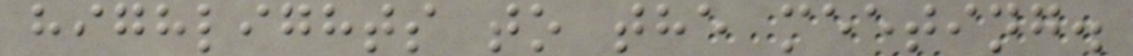highlights to the meeting.
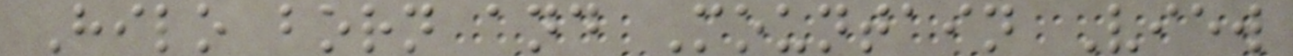Hilo born and Mountain View
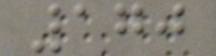170
